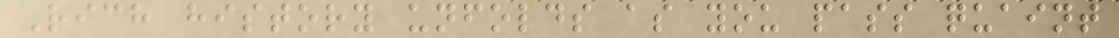Rich history unfolds as you pass quaint
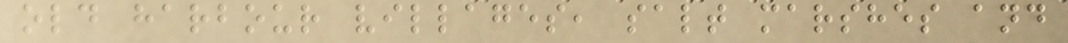old harbour villages, salt marshes and
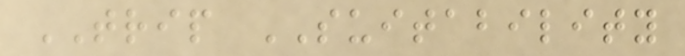TRIP SUITABILITY
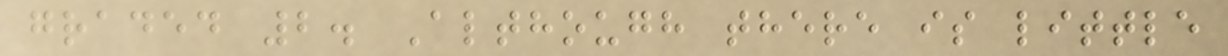graded 2. Although there is little
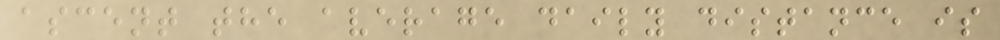ascent the average daily distance is
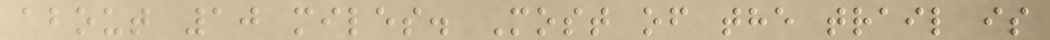about 10 miles. Most of the trail is
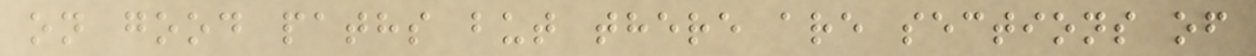on good paths but there are sections of
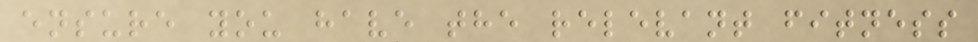ensure you have the relevant fitness
